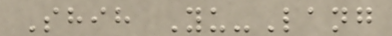Shih Yu-Lang
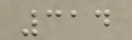314
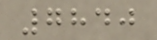7840
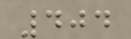404
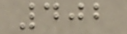402
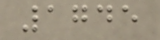1745
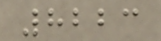8223
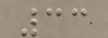33
